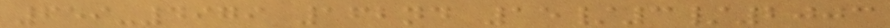659-4979 162nd 15/3/2003
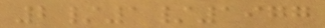2/1/1977
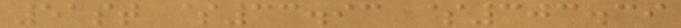51st $33.93 $303.39
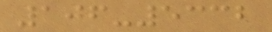106-5332
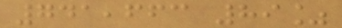741,663 89%
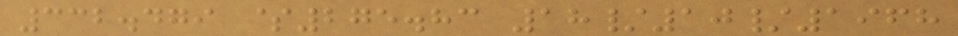332.479 $275.83 18/10/1968
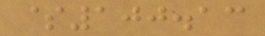$100.13
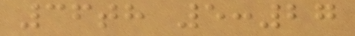36th 5:27
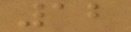12
